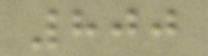800
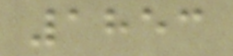1853
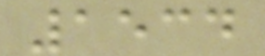1534
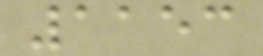1153
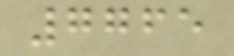7765
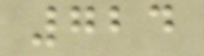724
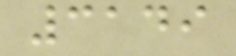3149
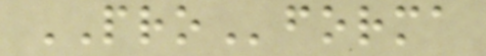PROforma
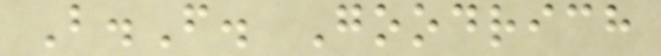B.F. Goodrich
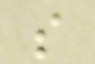s
